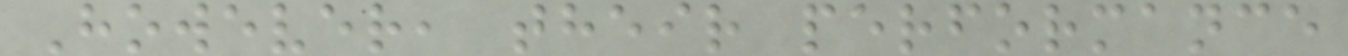However, their performance
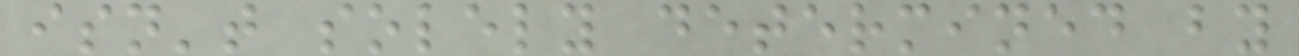isn't solely determined by
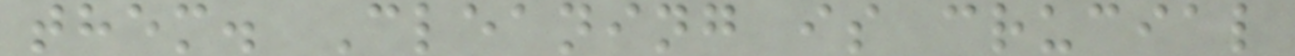them. Cleaning is crucial
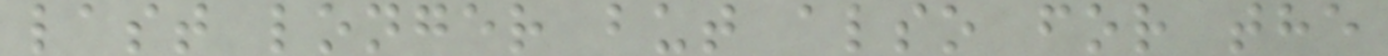last longer but also for the
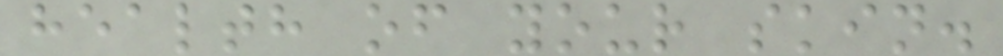health of your skin.
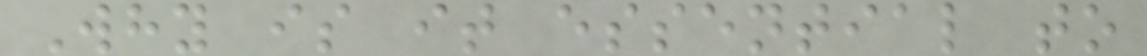Why is it essential to
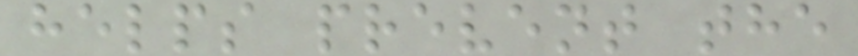helps prevent the
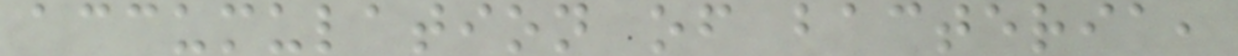accumulation of bacteria,
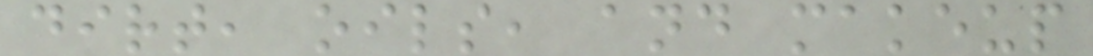dirt, oils, and makeup
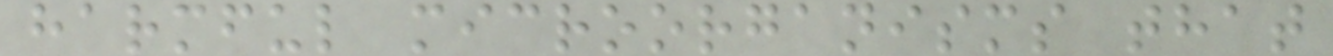harmful microorganisms that
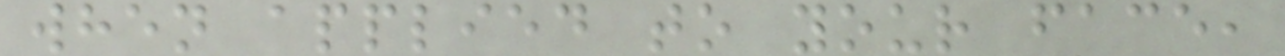when applied to your face,
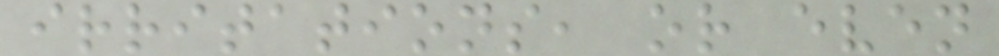irritations, or even
